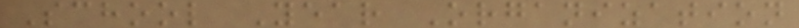School Year Organization
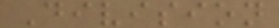Division
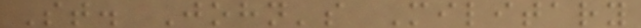St. John's Military
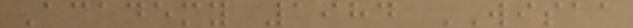Academy 1984 WISAA
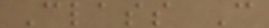Class C
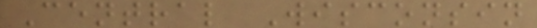Central Wisconsin
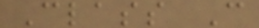Class C
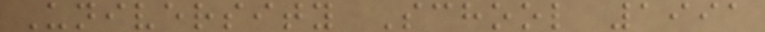University School 1991
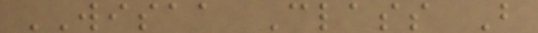WISAA Class B
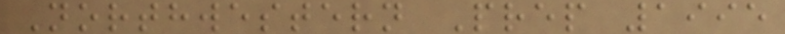Northwestern Prep 1995
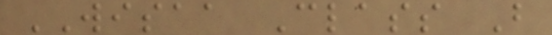WISAA Class B
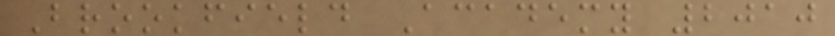Brookfield Academy 2010
